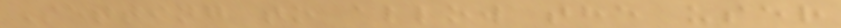Setting to allow the user
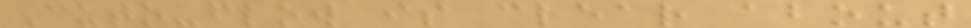Auto-flow is clear about
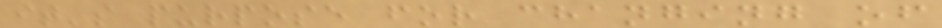it's purpose for changing of
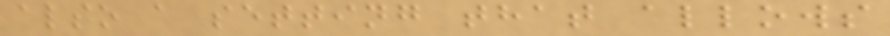also a setting that allows
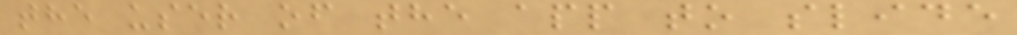the user of the app to slide
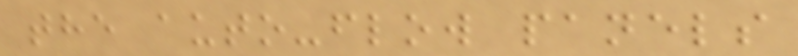the auto-flow panels
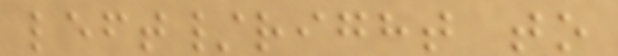left/right to
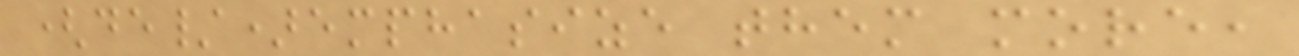(de/)emphasize them more,
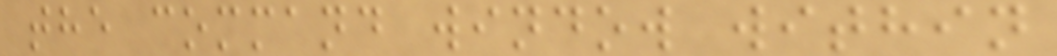the command window within
